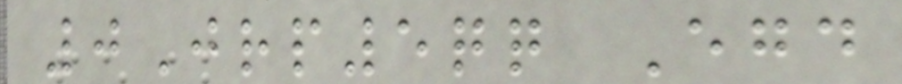0Jrp5qq Egd
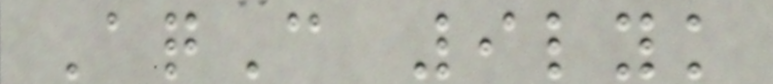AqC 9lyk
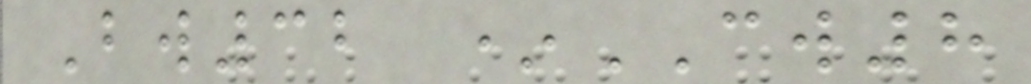Bw32 *CW8
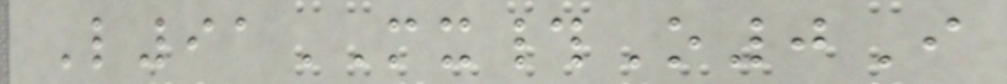L91MX#O0I
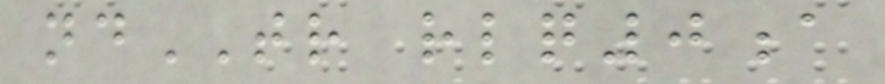ndTR rlq0a
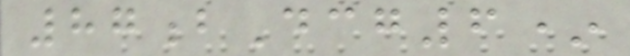87bDcg6*
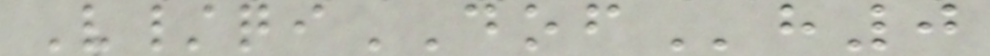V/qiDOFh0
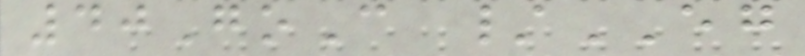40GoC /EG
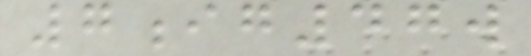7ig47w
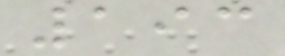193
